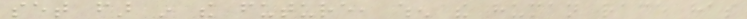set far in the future, when the human race has
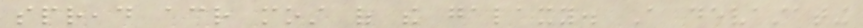spread across most of the galaxy. A devastating
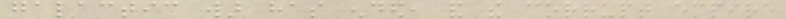galactic war has ended, and the corrupt empire
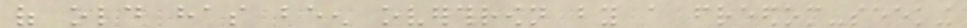of old has been overthrown by a freedom-seeking
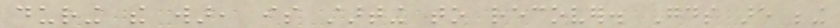during the war, is starting to recover. Goods are being
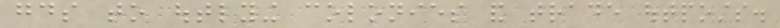goods to outlying colonies and trade outposts.
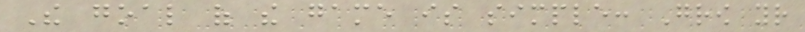The goal of the game is simple: Grow your
